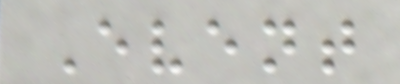Event
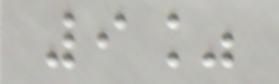9%
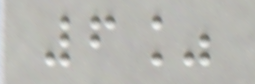6%
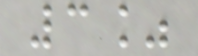3%
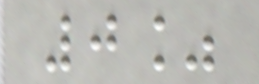0%
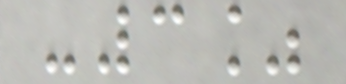-3%
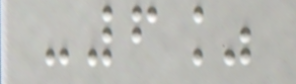-6%
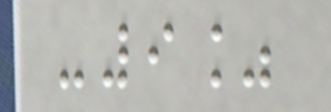-9%
